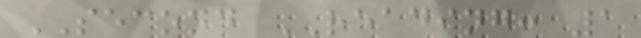SECOND READING: 1
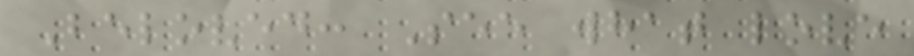Beloved: See what love
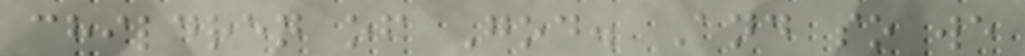children of God. And so we
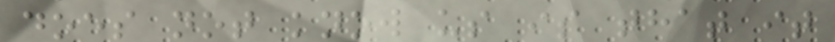does not know us is that it
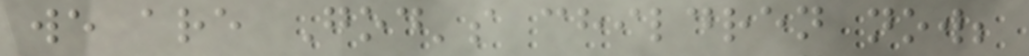we are God's children now;
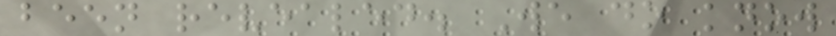been revealed. We do know
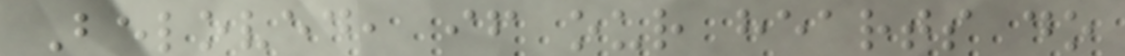Beloved, if our hearts do
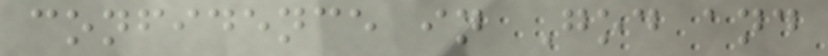confidence in God and
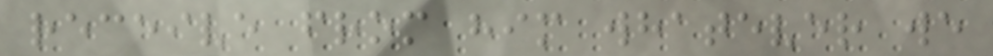receive from him whatever we
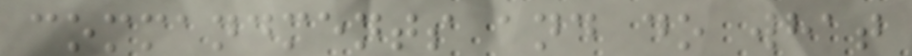commandments and do what
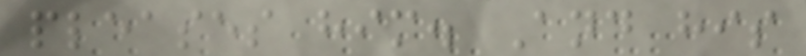pleases him. And his
